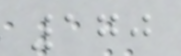170
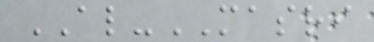AL-MASRI
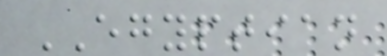EGYPTIAN
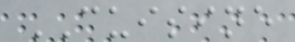CUISINE
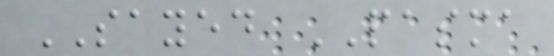SAYED PASMA
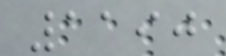1190
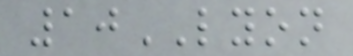10LYON
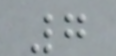7
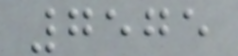7575
